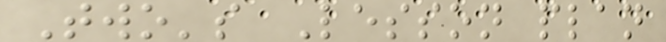Two's Lesson plan
